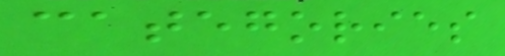categories
